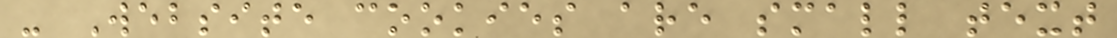- Website cookies are small text
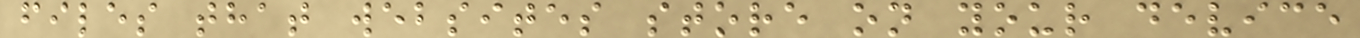files that websites store on your device
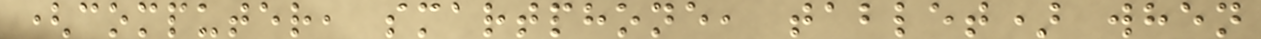(computer, smartphone, tablet) when
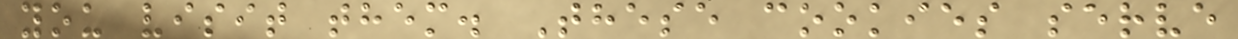you visit them. These cookies serve
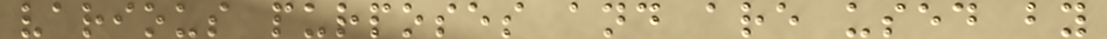various purposes and are used by
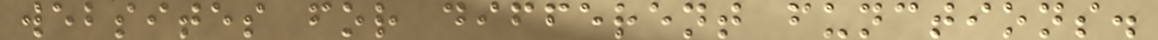websites for different functions.
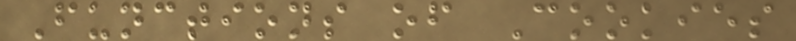Functions of Cookies
